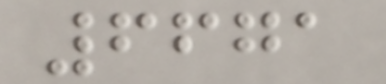6671
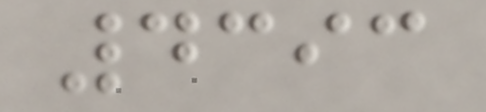4393
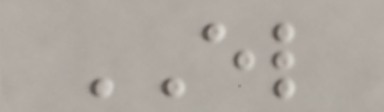EL
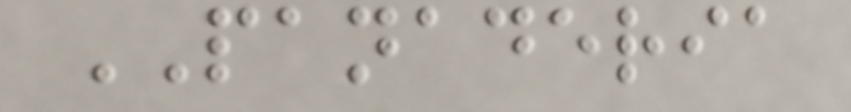PANADERIA
